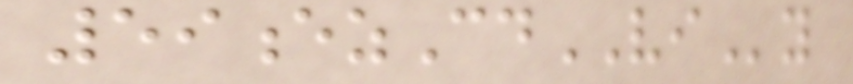59ezCdVIy
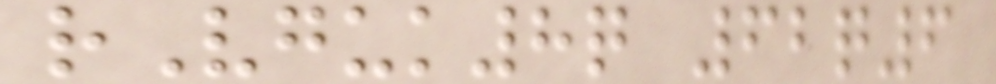rVguk8q 62q6
